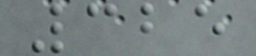325
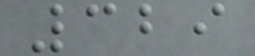329
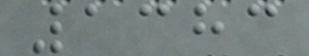1383
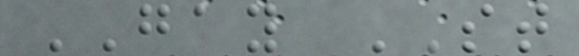GAY ST
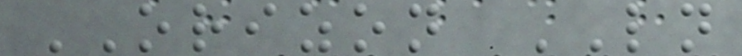ORIZON LN
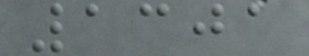1301
